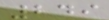249
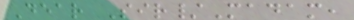Dear Sir/Madam,
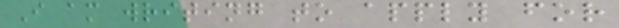I am writing to apply for
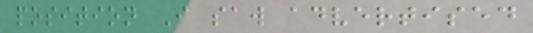position I saw advertised
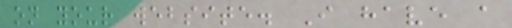on your website. I have a
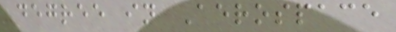degree in Aerospace
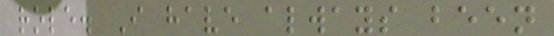role. I have always been
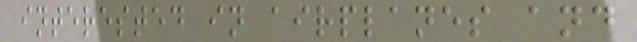interested in airplanes and
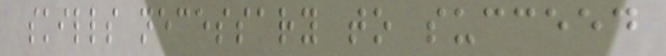skills necessary to succeed
